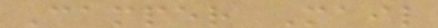Camper Mail
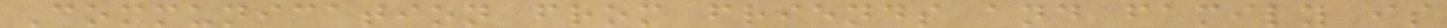Communication from friends and family is
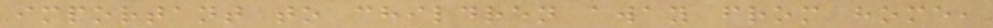important to children away from home,
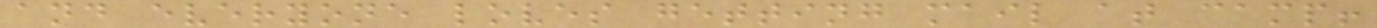and everyone loves getting mail at camp!
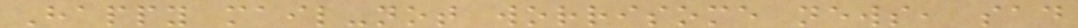Happy mail-not worrisome news, sad
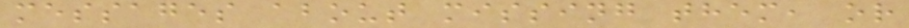messages about missing them, or
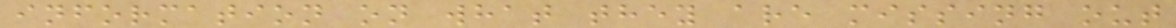information on what they are missing out
